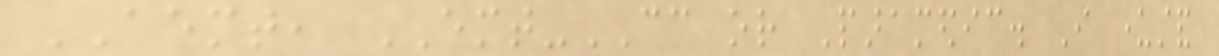AEMT, EMT-CC or Paramedic. I understand
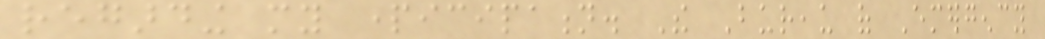regarding my participation. The Bureau of Emergency
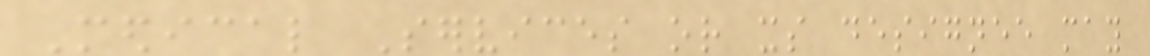Medical Services or its designee may
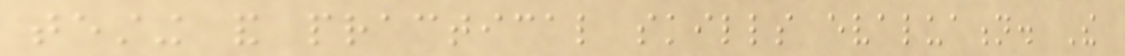testing and practical skills evaluation. The
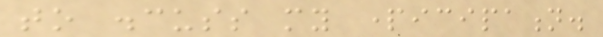to discuss my participation.
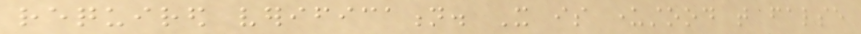required verification. It is understood that false
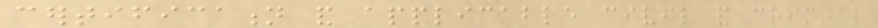certification and applicable civil and criminal
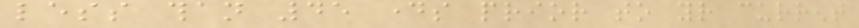less than 45 days prior to your current
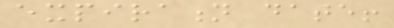expiration date!
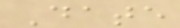Date
